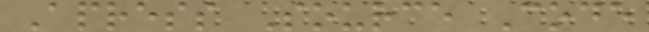Apress Source Code
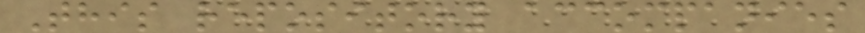This repository accompanies
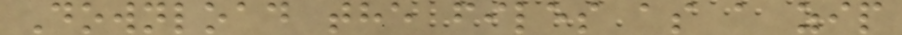Download the files as a zip
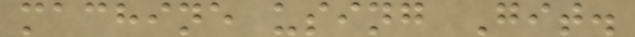machine using Git.
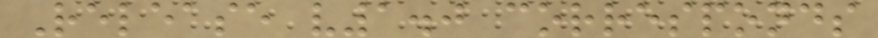Release v1.0 corresponds
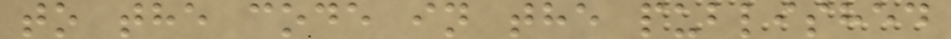to the code in the published
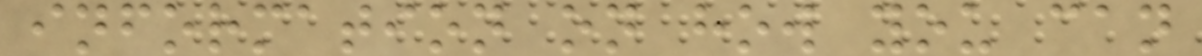information on how you can
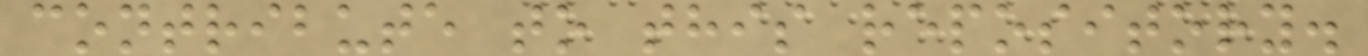contribute to this repository.
